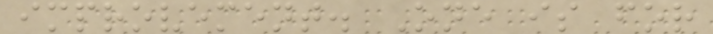improvement. One is for
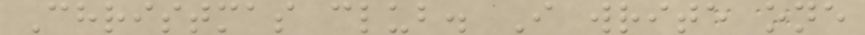Christmas club. I write one
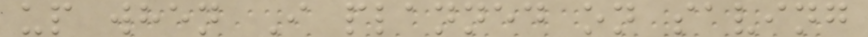up when I planned on saving
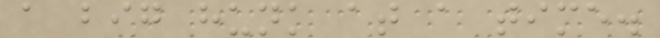a big hunk at a time.
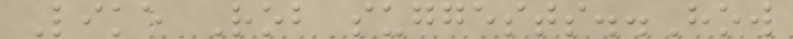Like Rob suggests..How
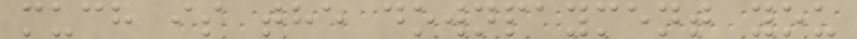much is the downpayment you
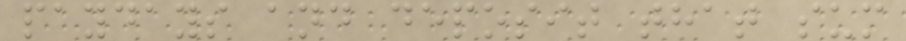paydays and deposit that sum
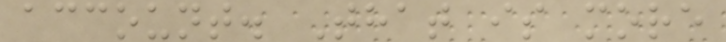account. That is more
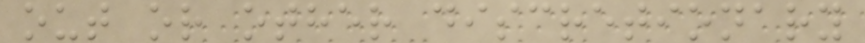out or other discretionary
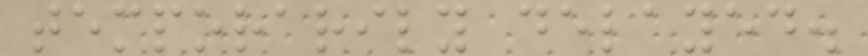temporarily delayed.
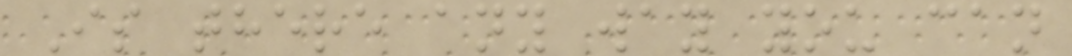Is there any way you can
